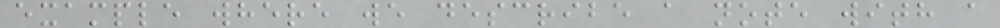example where we describe a note with a
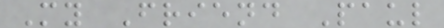My Friend Paul
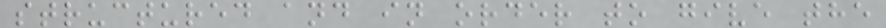structured and in order to give the
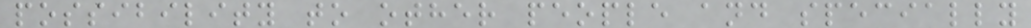possibility to other people and specially
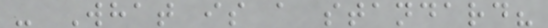- What is a standard?
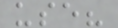use?
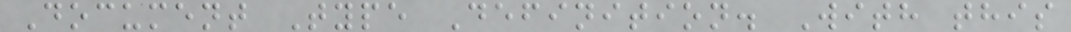Document Type Definition. With this
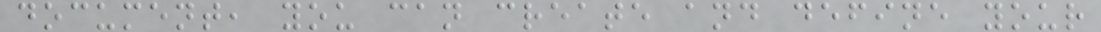document, you can create and define your
